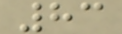83
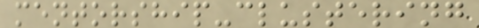mentorship-clustering
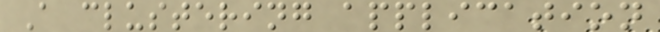A clustering application
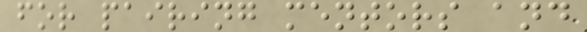for pairing mentors and
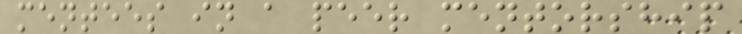mentees in a peer mentorship
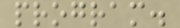program.
